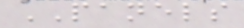PANELS
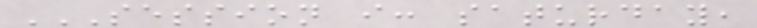SESSION I: SATURDAY,
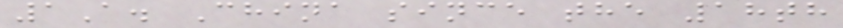1A. China since the 18th
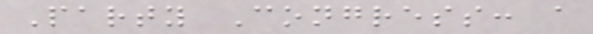Party Congress: a
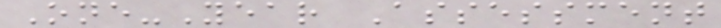One-Year Assessment
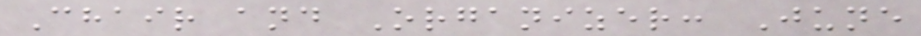Chair and Organizer: June
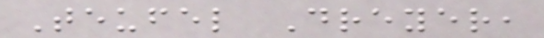Teufel Dreyer,
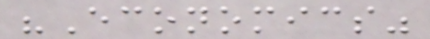"Economics"
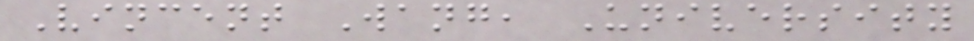Vincent Wang, University
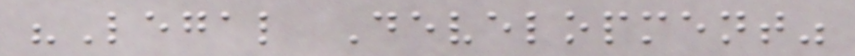"Legal Development"
